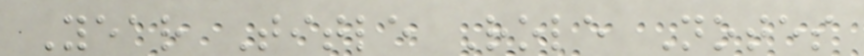Year Title Role Notes
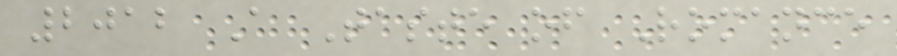2012 A Taste of Romance
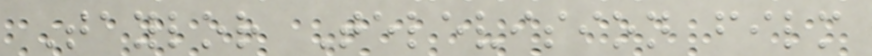Taylor Television film
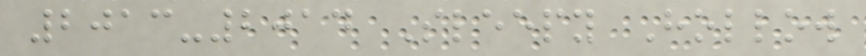2013-2014 Sleepy Hollow
